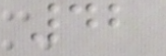42
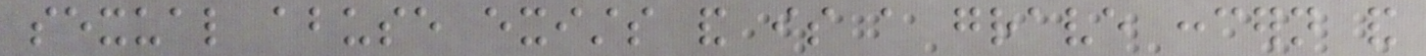sexual abuse exists and is a grave concern and
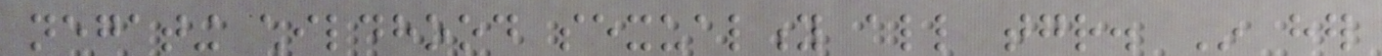negating childhood sexuality all together. In her
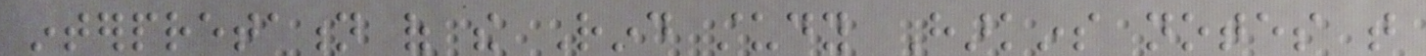interpretation of the Rind study Harkins notes that
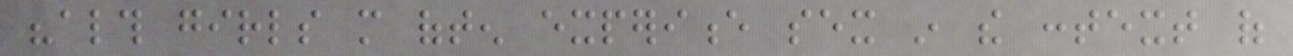"although girls more often experience sex in the context of
